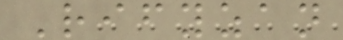Rifyzan
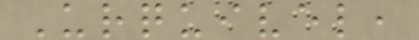Urquivel,
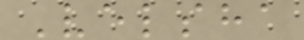Velsha
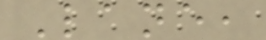Lane,
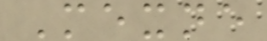Mexne
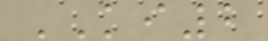KI2
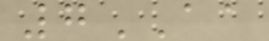7AA
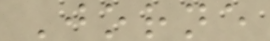Jorne
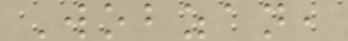Wobzan,
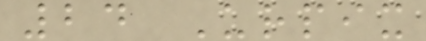24 Urpix
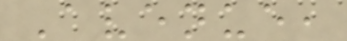Avenue,
